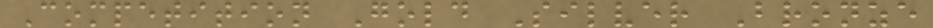Competition Gold Silver Bronze
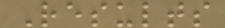Results
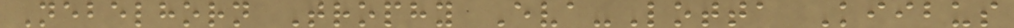Nebelhorn Trophy Eva-Lotta Kiibus
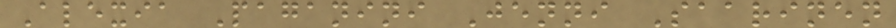Alexia Paganini Jenni Saarinen
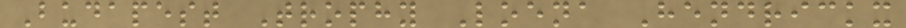Budapest Trophy Loena Hendrickx
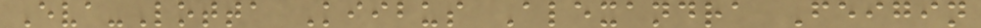Eva-Lotta Kiibus Alexandra Feigin
